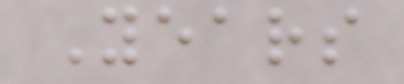Years
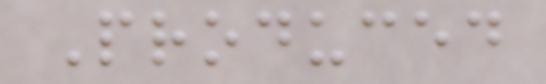Produced
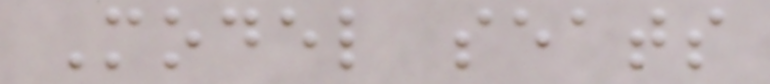Model seats
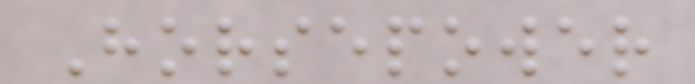Horsepower
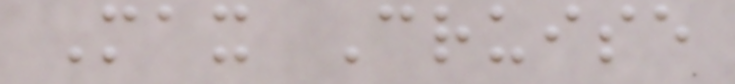Max Cruise
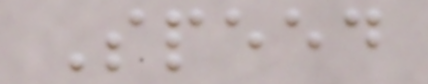Speed
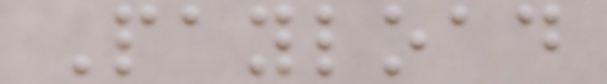Payload
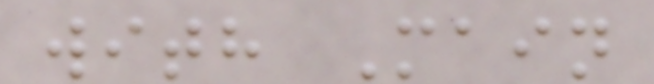with Main
